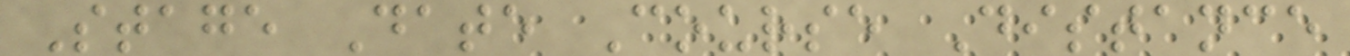Stage Date Course Distance
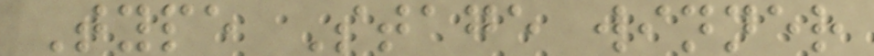Type Stage winner
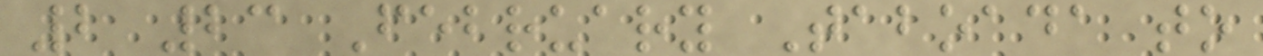2 23 February Taboada to
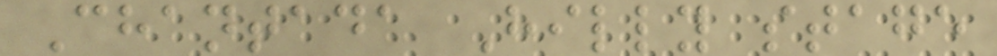Chantada Hilly stage
